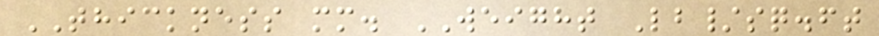THICKNESS mm. WEIGHT Lb/sq.ft
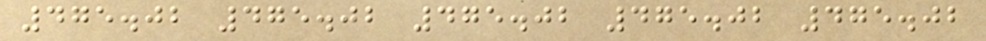475.02 475.02 475.02 475.02 475.02
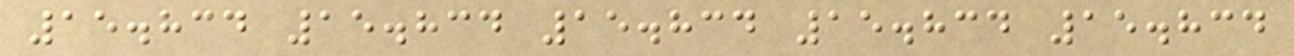15.834 15.834 15.834 15.834 15.834
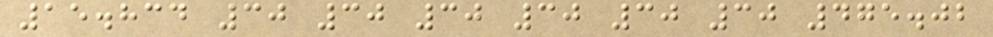15.834 30 30 30 30 30 30 475.02
